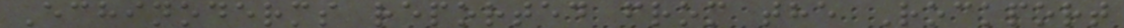Echinoderms reported from the Rockport
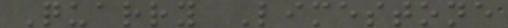Quarry Limestone
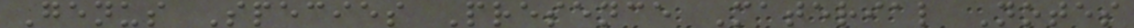Genus Species Presence Material Notes
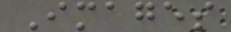Images
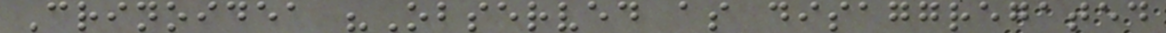Crinoidea "Observed as disaggregated
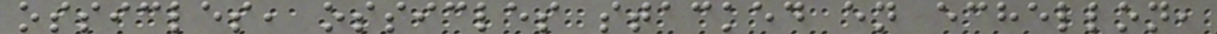ossicles, ossicles stacked en echellon,
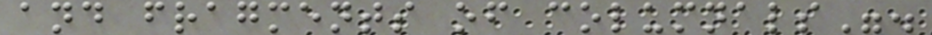and fragments of columnals".
